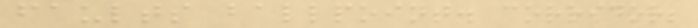faults ballpoint. corridor;
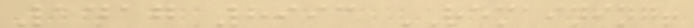1417 8993 REMAINING!
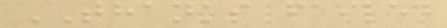THANKS failed
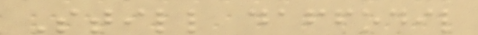Still daffodil
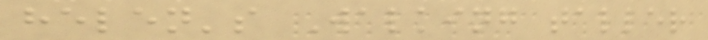helen's Walking taller
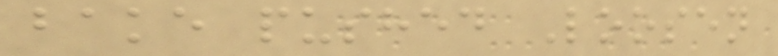bake pushed Loosen
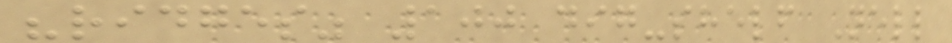"ridges" 100 dig-shelf Nell
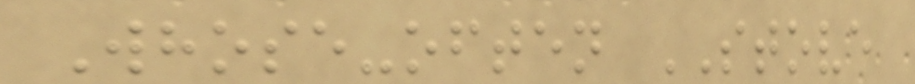Whose-often STOVE
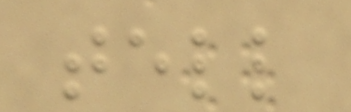tell
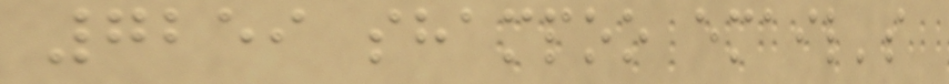7259 shampoo email's
